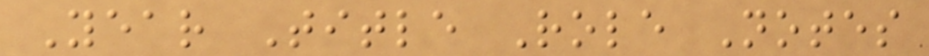Year Title Role Notes
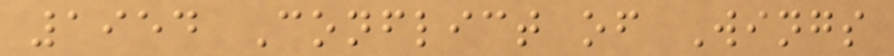1954 Conflict of Wings
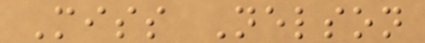Miss Nelson
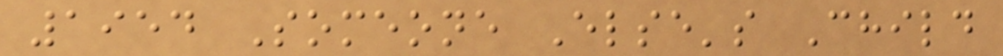1954 Someone Else's Child
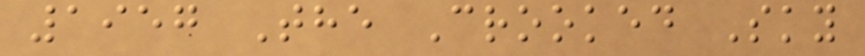1957 The Crooked Sky
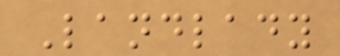Landlady
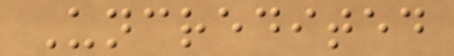Uncredited
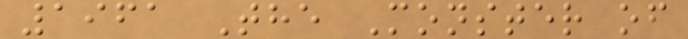1961 The Monster of
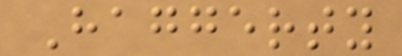Haggerty
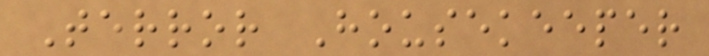Terror Housekeeper
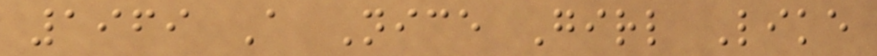1969 A Nice Girl Like
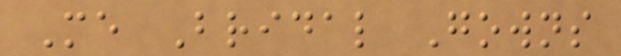Me Bridal Gowns
